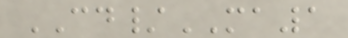CD/MA1
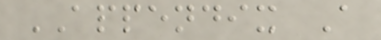APPENDIX A
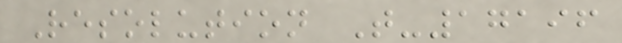Resolution T-17196
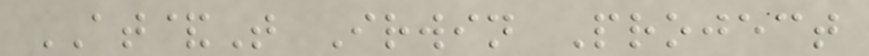AT&T Irwin Project
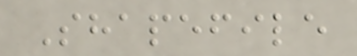Shapefile
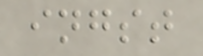ingst
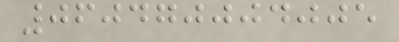060470004005
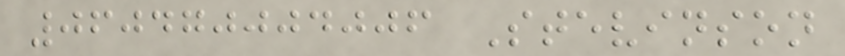060470004006 Stevinson
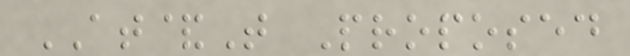AT&T Proposed
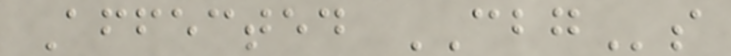Affected CBGs
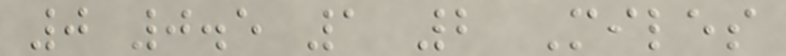0 0.5 1 2 Miles
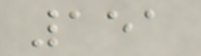151
